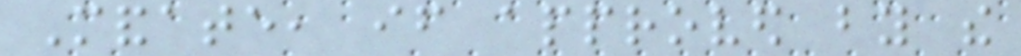Mandate, if approved by the
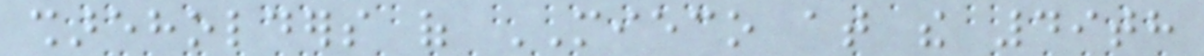shareholders of MIECO at the 49th
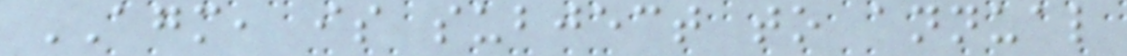AGM, is subject to annual
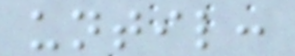until:
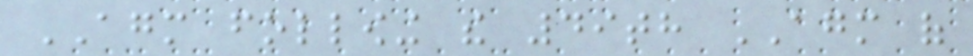AGM following the 49th AGM of
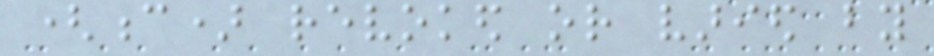(c) revoked or varied by
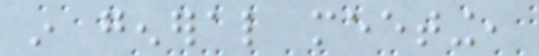in general meeting,
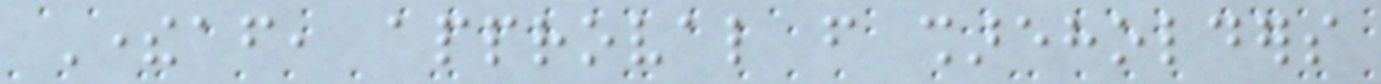Thereafter, approval from shareholders
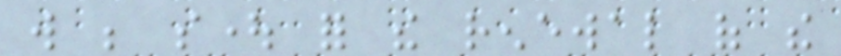will be sought for the renewal of the
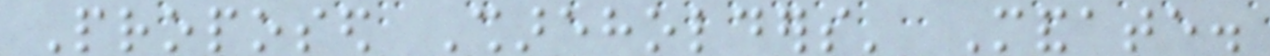Proposed Shareholders' Mandate.
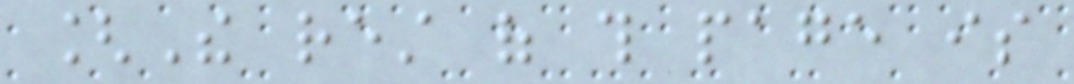[The rest of this page is
